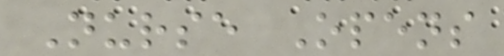Nurse Opens
